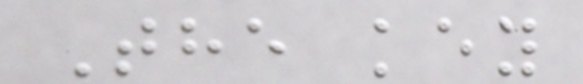The key
